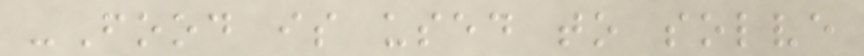-Food is used to solve
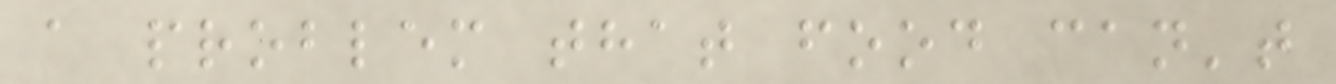a problem that food can't
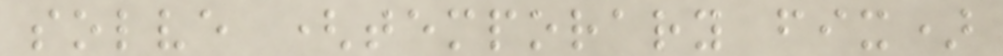solve (temporary fix)
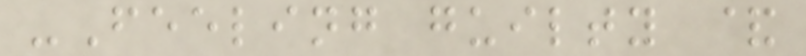-Feeling guilty &
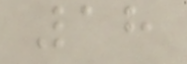18
